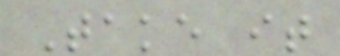Take it
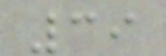39
